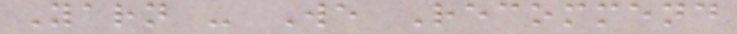Yarn - We Recommend
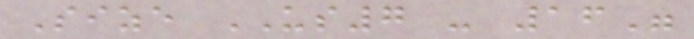Size US7 - 16"
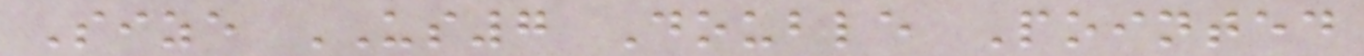Size US7 Double Pointed
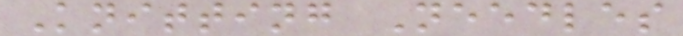Knitting Needles
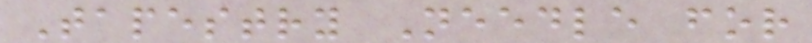Tapestry Needle for
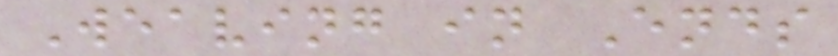Weaving in Ends
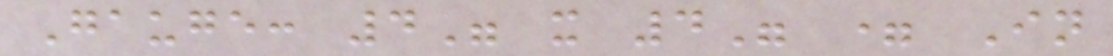Gauge: 4" x 4" = In
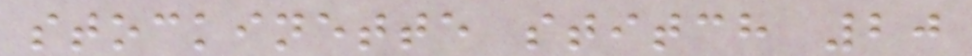stockinette stitch 20
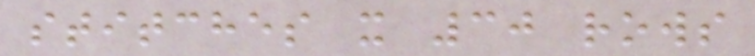stitches x 30 rows
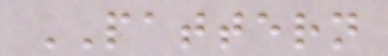PATTERN
